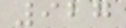927
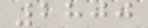2800
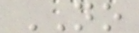NO
